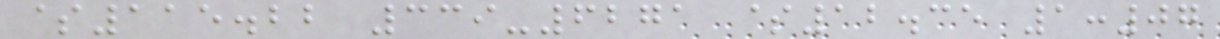$115.22 339-6271 $12.35 1:07
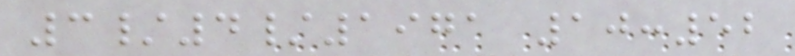3/4/1971 10:52
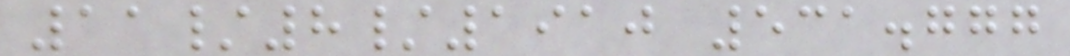11/8/1910 531.777
